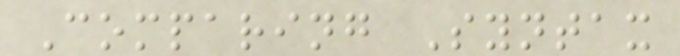Comparing Syntax
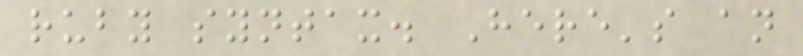ruby syntax. Here's an
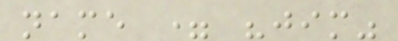name = "jim"
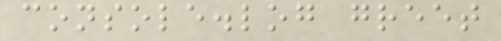console.log greet
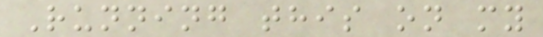Running this on my
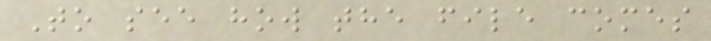To see how the file comes
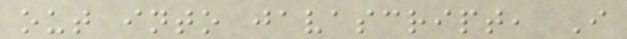out into javascript, I
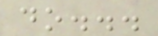do...
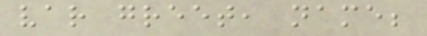var greet, name;
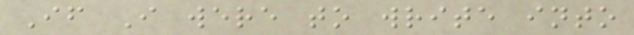If I were to write into
